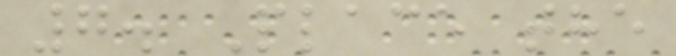7. Place the
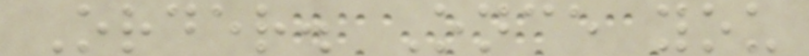Order. Once you
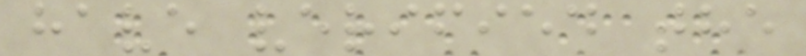have verified the
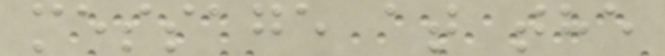message at the
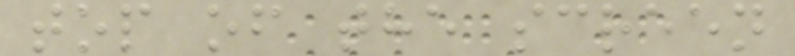top of the screen
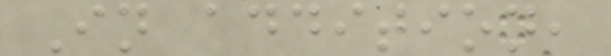In addition,
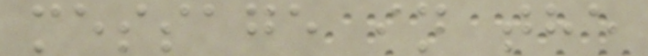message in the
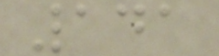141
